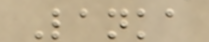Lanka
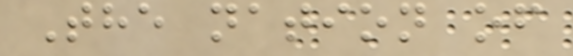The nation of
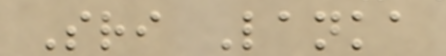Sri Lanka
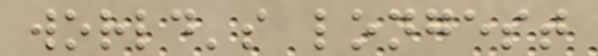world's longest
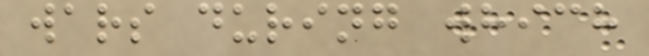wars during which
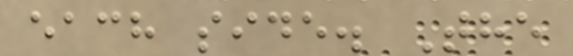each side. The
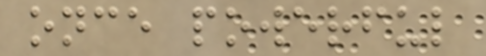once powerful
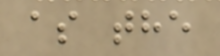as the
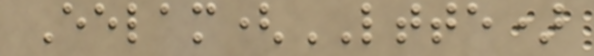Eelam(LTTE)
